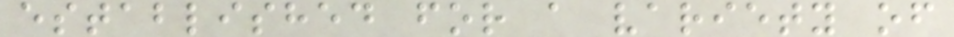established for a variety of
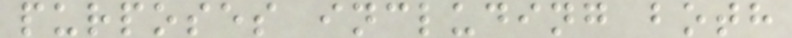purposes including both
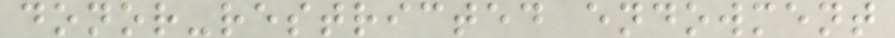donor-restricted endowment
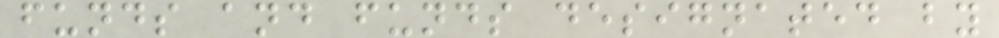funds and funds designated by
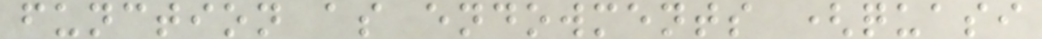function as endowments (quasi
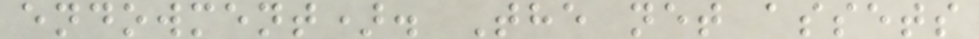endowment). The net assets
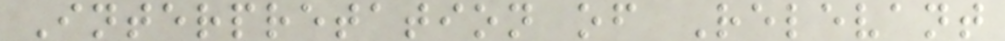Interpretation of Relevant
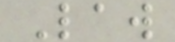Law
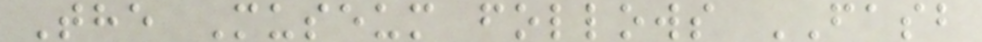The Museum follows FASB
